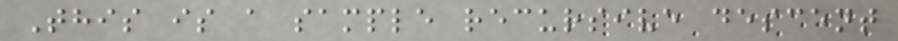This is a sample recursive descent
